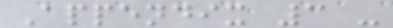Appendix 3 -
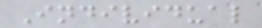Individual
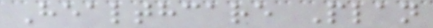Healthcare Plan
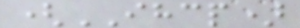(IHCP)
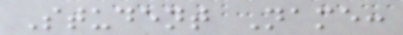Student Name:
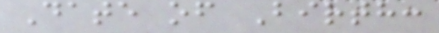Date of Birth:
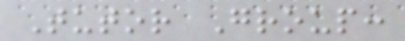Tutor Group:
